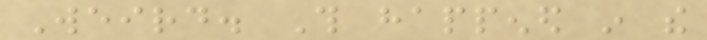Weird. This happened in the
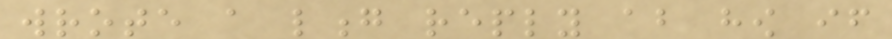wrote a long reply about how if
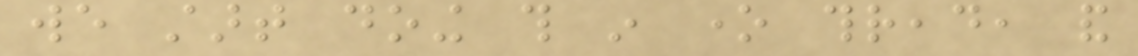we start doing this in one thread, and
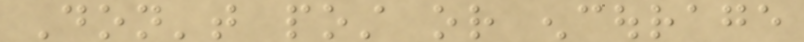Don't post or encourage
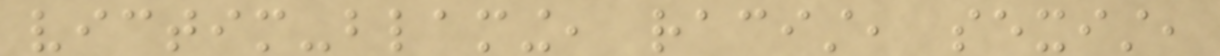victim-blaming, racist, sexist,
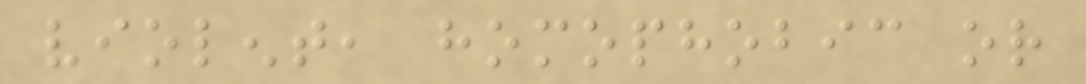violent, homophobic or
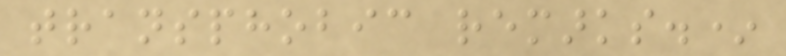transphobic remarks.*
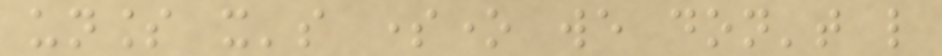unless it's someone we don't like
